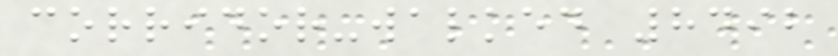corridor-walked 8492
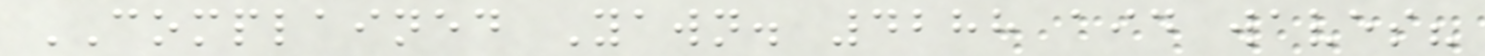COMPLAINED Yawn. 4288 aid waves?
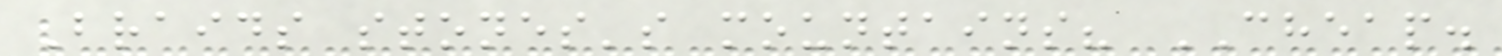Braids stones's mountains? CHEAP.
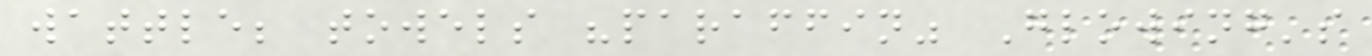wattle; towels "paraffin" Glowing's
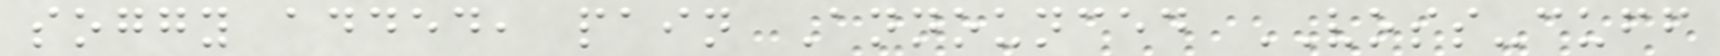soggy added, pain Announced VOSS-cuff
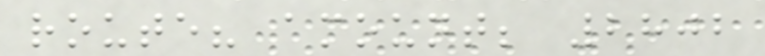route? amount; 2802
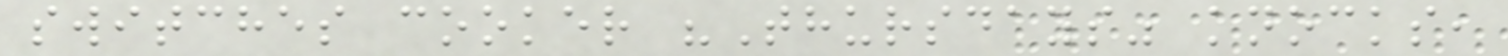switches cooker "Thursdays" knocks,
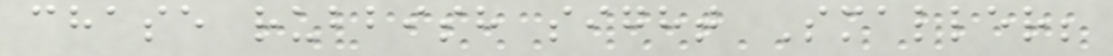chase rubbish sight Smaller;
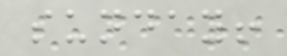sunday!
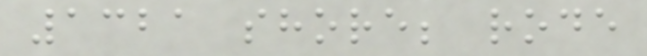1321 shore; rode
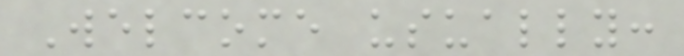Welcome usually:
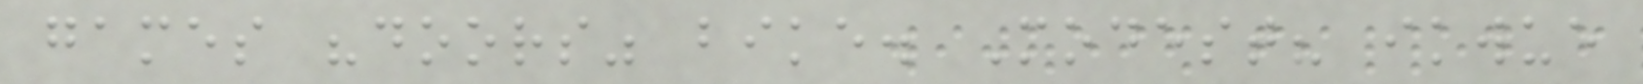games "doors" bike. Modest? ikwue
